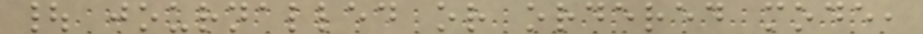| journalled or ordered mode,
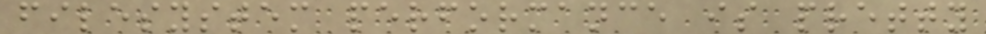filesystem performance is pretty
